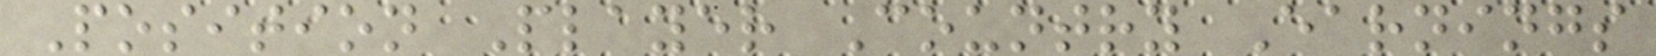Position Player Country Earnings
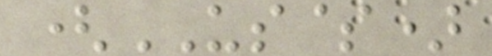(US$)
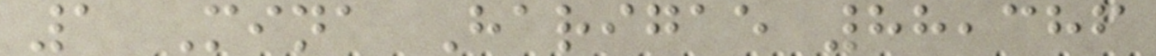1 Mina Harigae 88,386
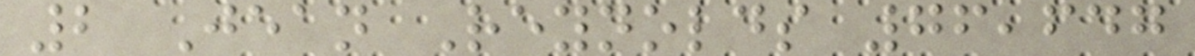2 Jean Reynolds 76,647
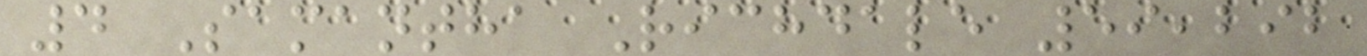4 Samantha Richdale 59,292
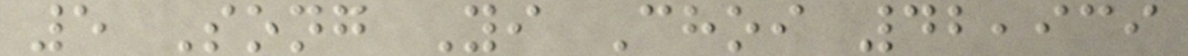5 Song Yi Choi 42,939
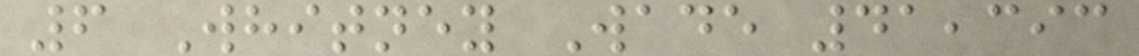6 Whitney Wade 41,393
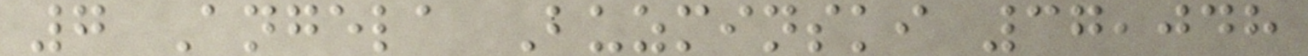7 Angela Buzminski 37,048
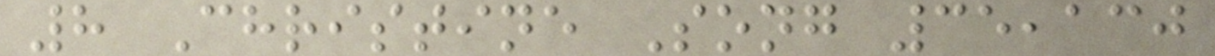8 Christine Song 35,130
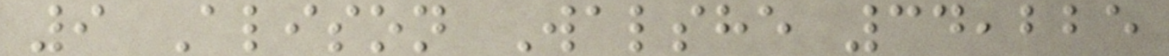9 Alison Walshe 34,225
